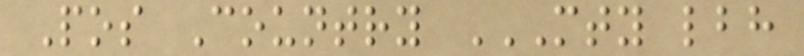Pos Country MTY LBH
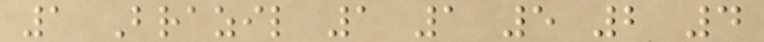1 Brazil 1 1 5 2 4
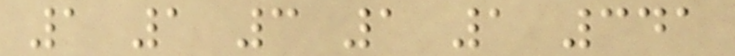1 1 3 1 1 341
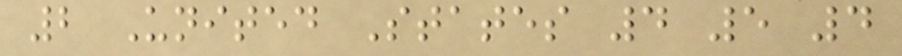2 United States 4 5 4
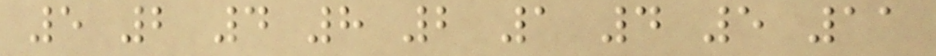5 2 4 8 2 1 4 5 11
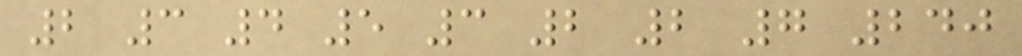2 3 4 5 3 2 2 7 240
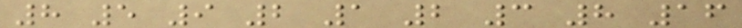8 5 9 2 1 2 3 8 16
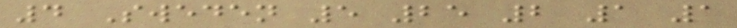4 Sweden 5 25 2 1 1
